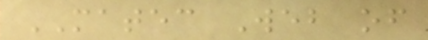MATEC Web of
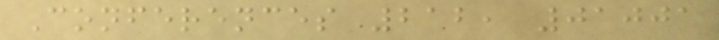Conferences 212, 01001
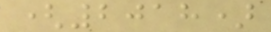(2018)
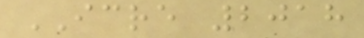ICRE 2018
